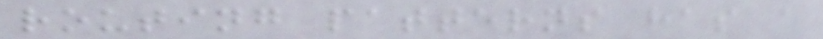routing patterns has a
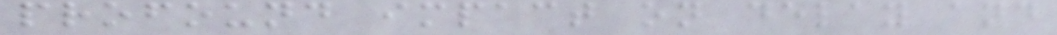profound impact on delay and
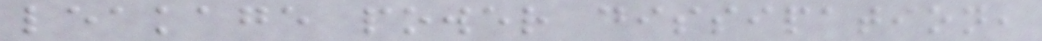leakage power dissipation,
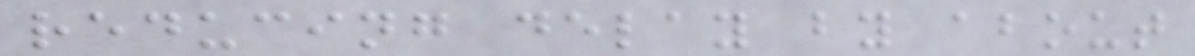reducing delay by about
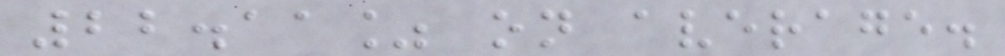22.11% on average.
